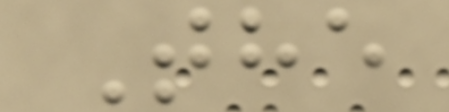The
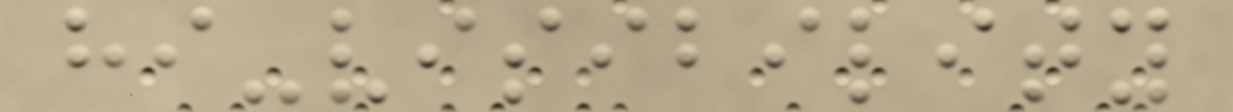hi-visibility
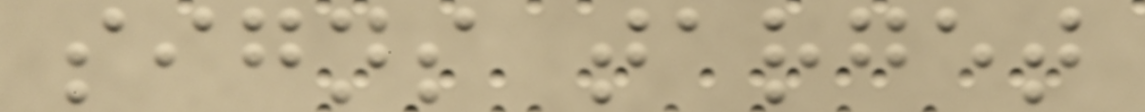signs target
